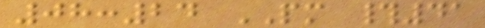08:24 PM #41
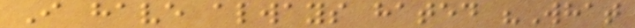I have always hated "What
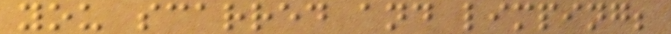you scarred and limping;
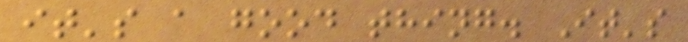it's a good thing. It's
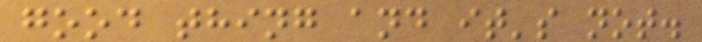good thing and it's not.
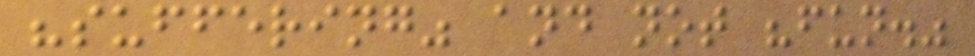"suffering" and not "fun."
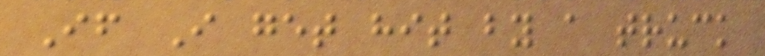If I get hit by a truck
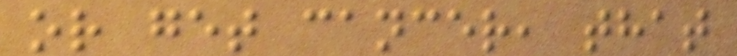or get cancer, that
